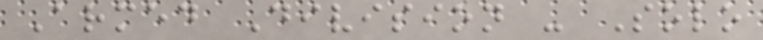Armed Division - Solo
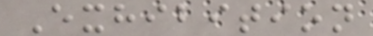Exhibition
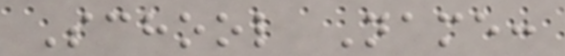School Name:
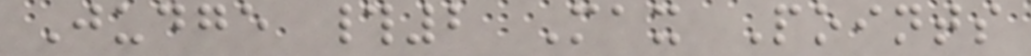Judge #2 Max Points
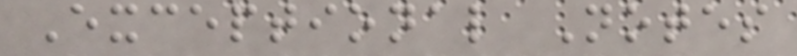Exceptional Notes
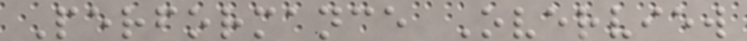Performance Overview
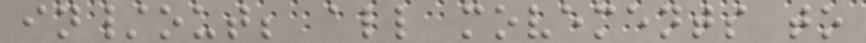in/out; all movements to
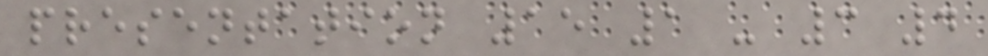presentation 15 1 - 3 4
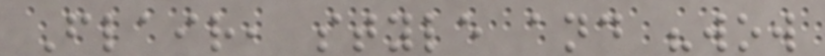Flair, style and "wow
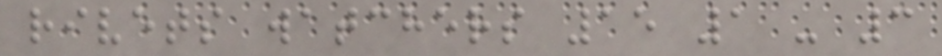rivets watchers 15 1 - 3
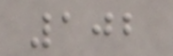102
